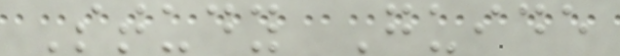Study Guide
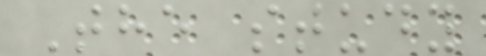The study
